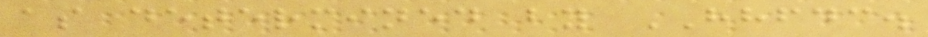as determined by HHFDC.
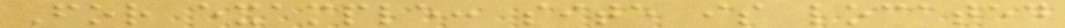For example: site is located
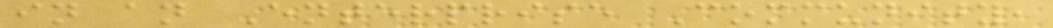in an Enterprise Community,
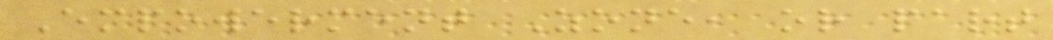Empowerment Zone, or part
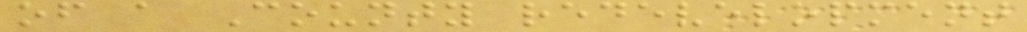of a County redevelopment
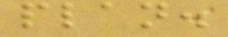plan.
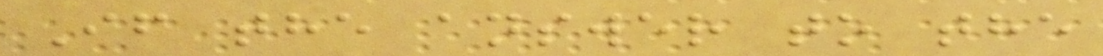If the answer to the
